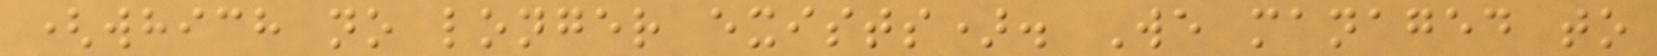(which no longer exists). We managed to
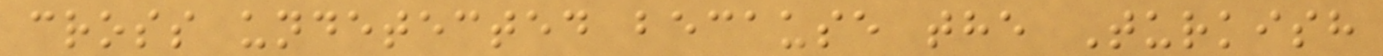cross undetected because the Turkish
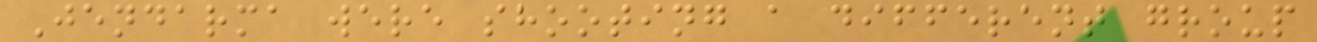Jendarma were shooting a different group
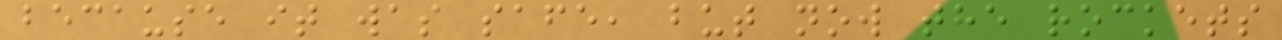because it was safe, but now the rockets
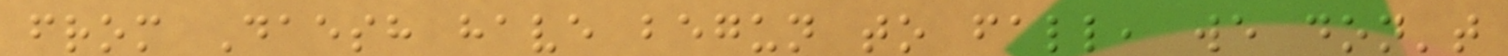from Daesh have begun to fall, we don't
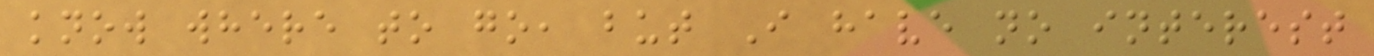know where to go, but I have no interest
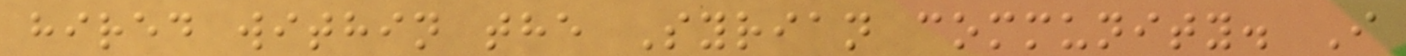hired within the Syrian community. I
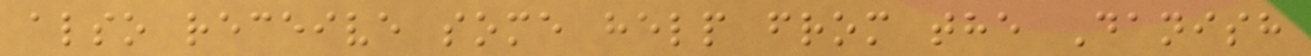also receive some help from the Danish
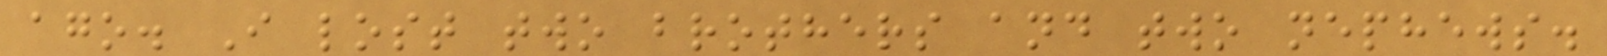ago. I lost two brothers and two nephews.
